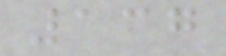137
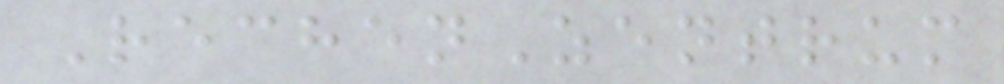RechenZentrum
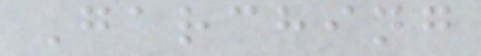Garching
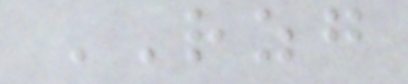RZG
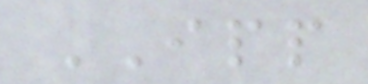IPP
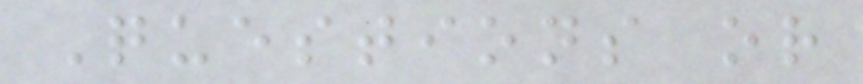Questions or
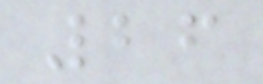26
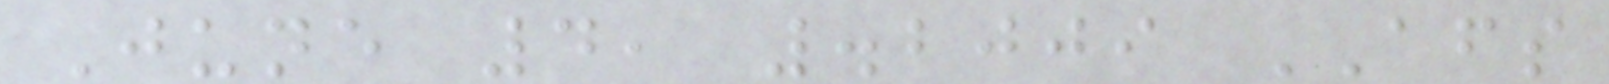June 4, .2009 AFS
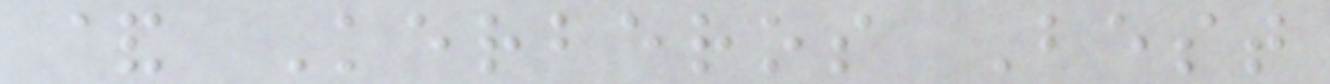& Kerberos Best
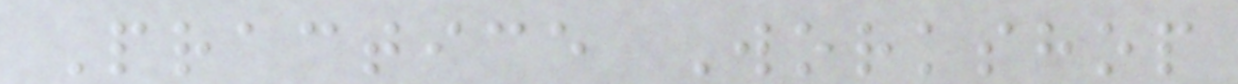Practice Workshop
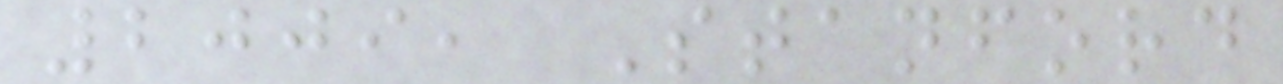2009, Stanford
